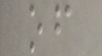of
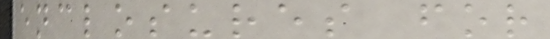enclosures for
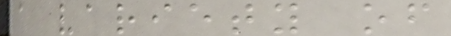a variety of
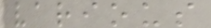various
